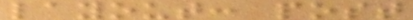layout: post
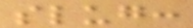slug:
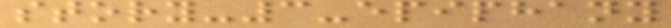story-3-epiphany
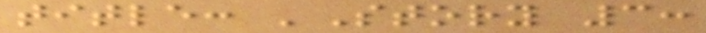title: 'Story 3:
